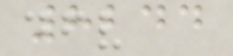8244
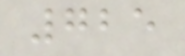725
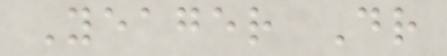Yeager Dr
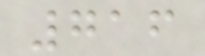716
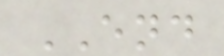END
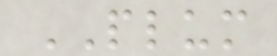PLUM
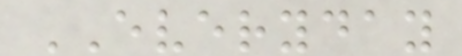EVERYDAY
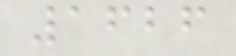1626
